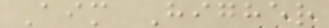Aim Higher
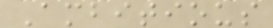Ambitious
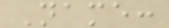Name:
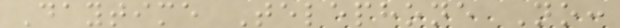Daytime Telephone No:
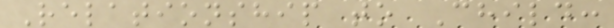Relationship to Child:
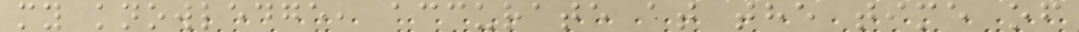my knowledge, accurate at the time of
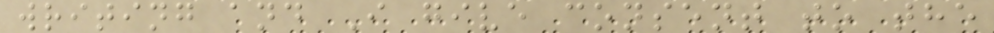writing and I give consent to the
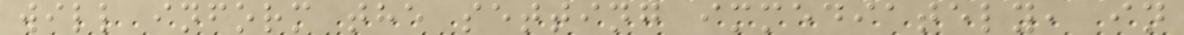will inform the setting immediately, in
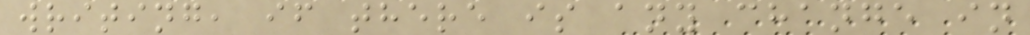writing, if there is any change in
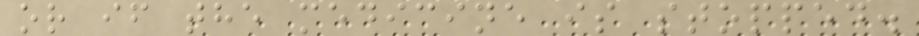or if the medicine is stopped.
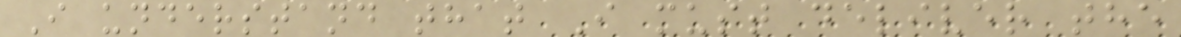I understand that I must deliver the
